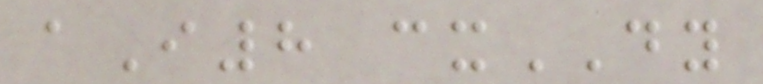aI8 cxDY
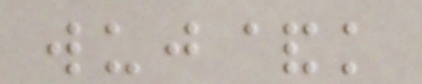wuj&k
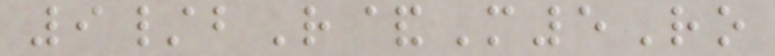9/bR&M5Ro
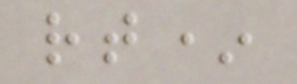rt*
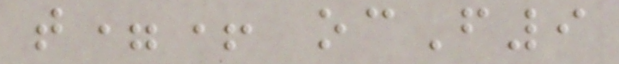t=+ ocF9
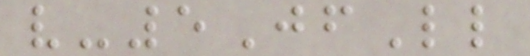v-5JfLl
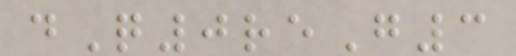dQ0reG3
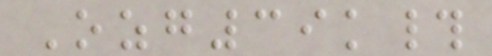Ozg39k#
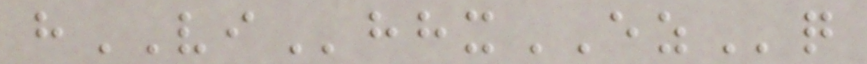hVIhhxEZq
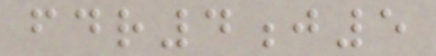fdr4j5
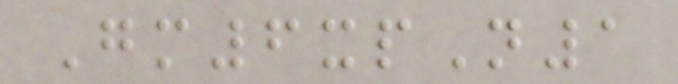Gm6xpN1
